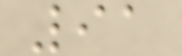91
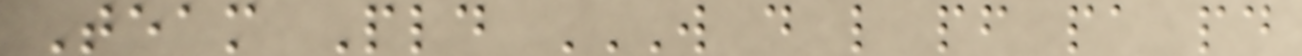Team Pld W D L PF PA PD
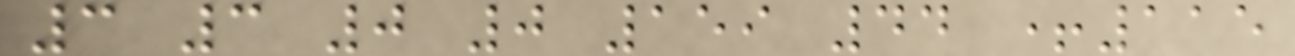3 3 0 0 159 44 +115
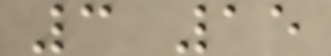3 15
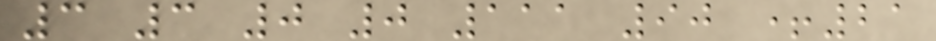3 3 0 0 111 90 +21
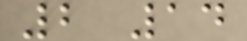2 14
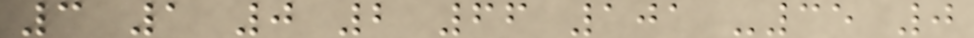3 1 0 2 66 101 -35 0
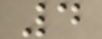4
